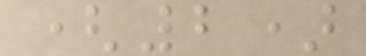(2)
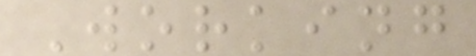Working
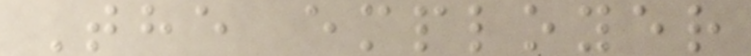The employer
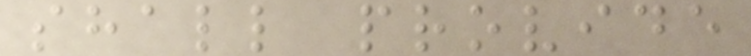shall provide
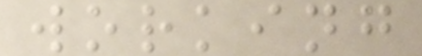working
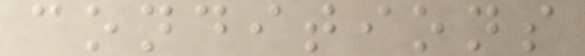conditions
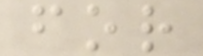for
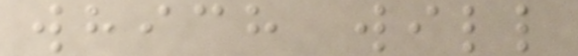which will
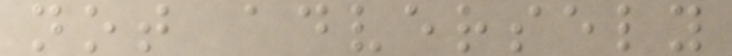not adversely
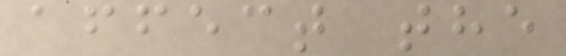affect the
